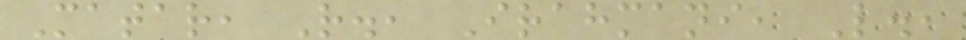Matar, R., Irahmani, L.,
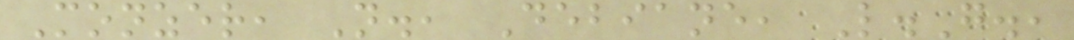Monzer, N., Debiane, L.G.,
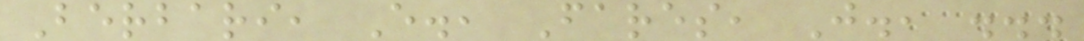Berbari, E., Fares, J., ...
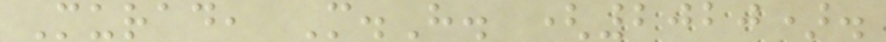Murad, M.H. (2020).
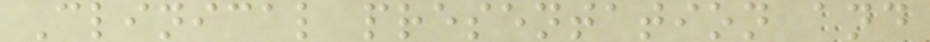Clinical presentation and
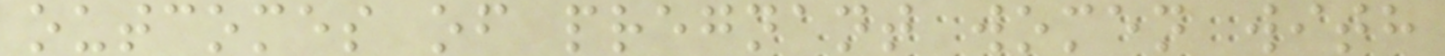outcomes of pregnant women with
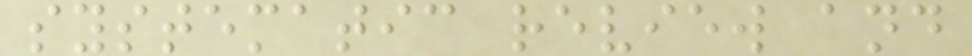systematic review and
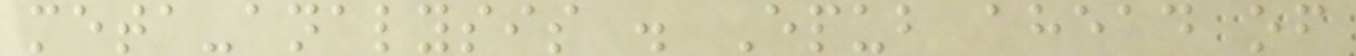meta-analysis . Epub ahead of
